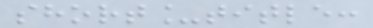short_title:
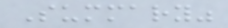Summary"
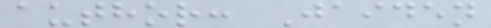author: Jaiden
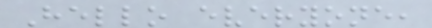Hello everyone,
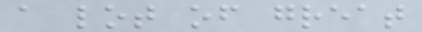a lot of great
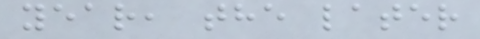year, the later
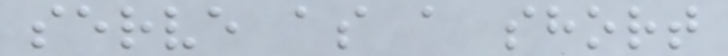serve as a short
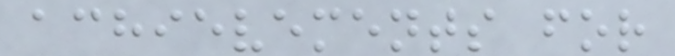achievements for
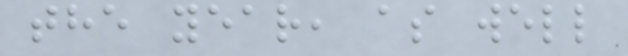the year, as well
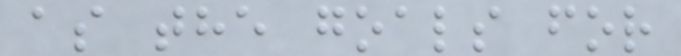as the goals for
